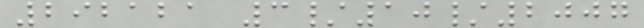292121 3/10/2007
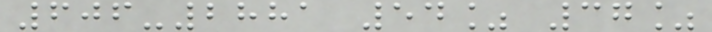606-2881 54% 37%
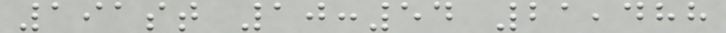191st 10:54 21,488
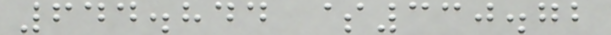644.844 $330.72
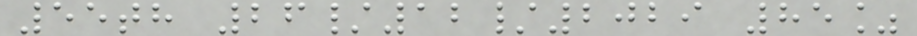55th 26/12/2029 85%
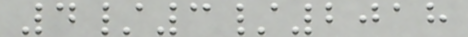4/3/2018
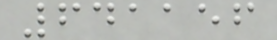641156
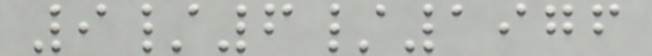9/6/1976
